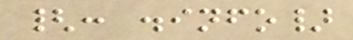{: .info}
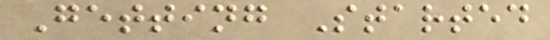Getting Started
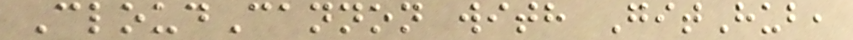CloudCannon with GitHub,
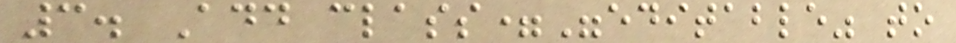3. Add class="editable" to
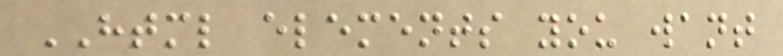HTML elements you want
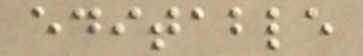editable
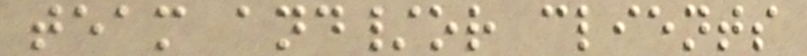team and/or clients
